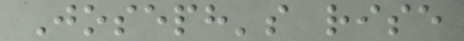Joseph's rise
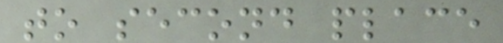to second place
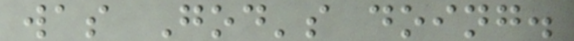was God's doing.
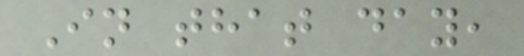In that day,
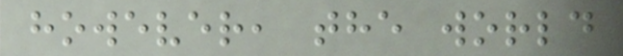however, the world
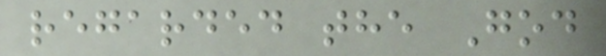regarded the God
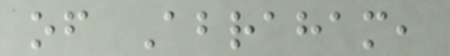of Abraham,
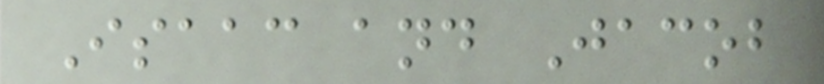Isaac and Jacob
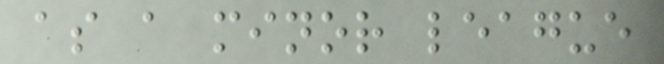as a minor league
